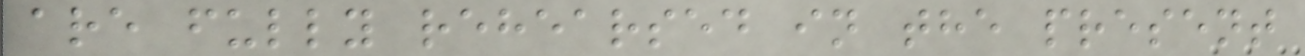are fully rehearsed in the present
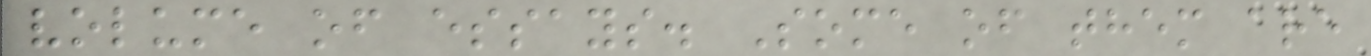volume of essays. Some of them are
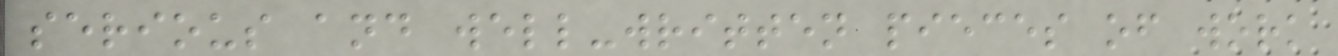serious and well-written pieces of work
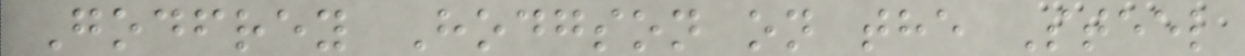Godfrey Hodgson on the Steel
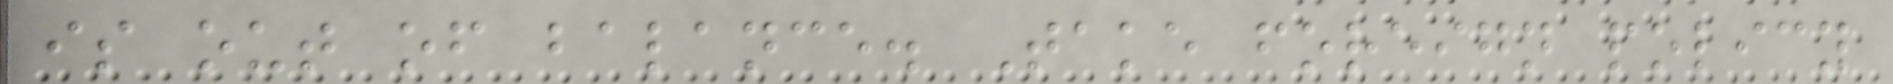is out of balance. Take foreign policy
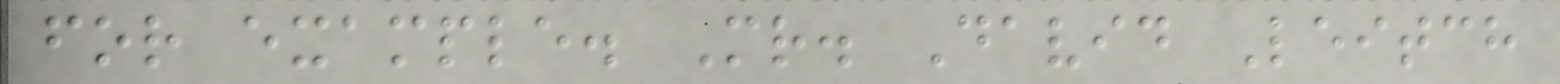for example. Mr. David Leitch
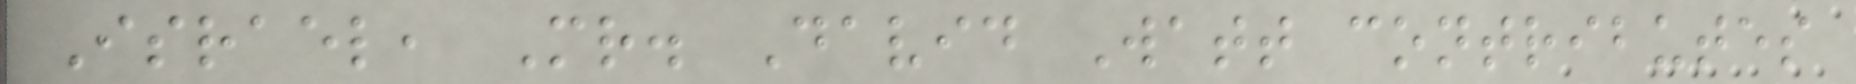Israel, Mr. David Watt contributes
